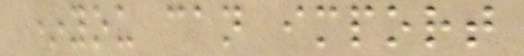*you can import
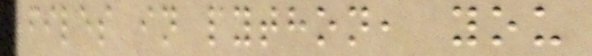files in python, you
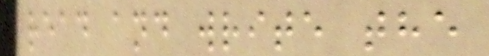read and write the
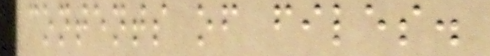contents of files.
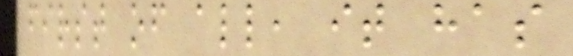first of all, it has
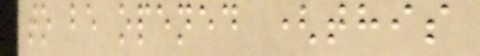to be opened (this
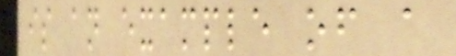is an example of a
